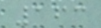163
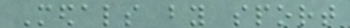Medals by sport
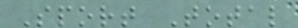Sport Total
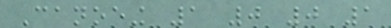Canoeing 1 0 0 1
